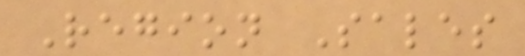Region Sales
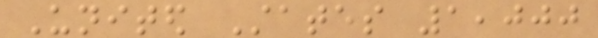United States 1,000
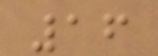16
